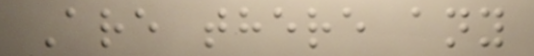Are there any
